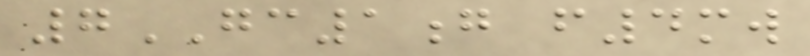7GC1g f4mw
